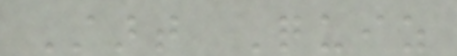Start Quiz
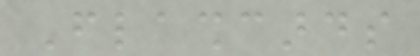Flashcards
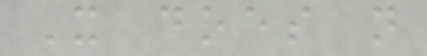It does not
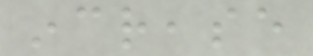increase
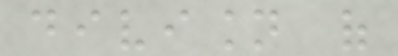division of
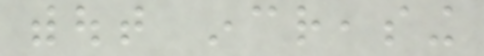without increasing
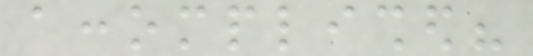accomplished?
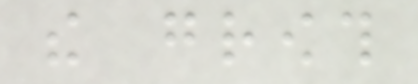the growth
